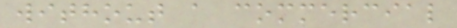without a commercial
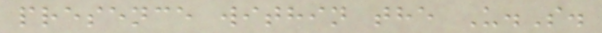presence within the U.S.
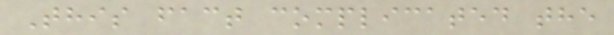This fact complicated the
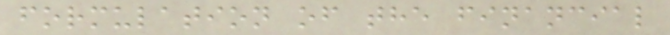formulation of the financial
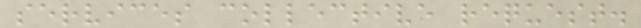services collective request.
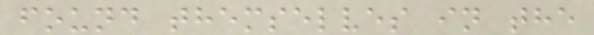found themselves in the
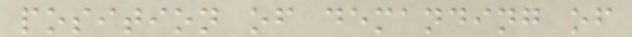position of demanding of
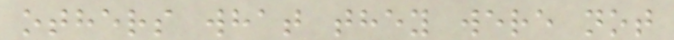others what they were not
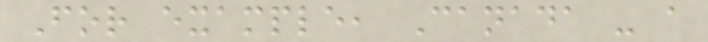For example, Canada - a
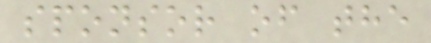sponsor of the
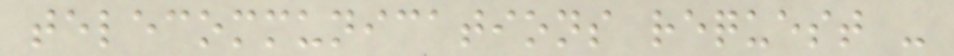telecommunications request -
